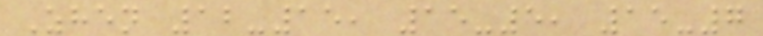Zhen 12-15, 15-5, 15-7
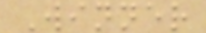Winner
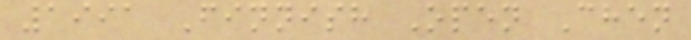1991 Finnish Open Chen
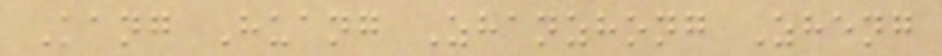Kang Huang Zhanzhong Zheng
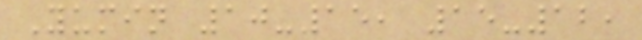Yumin 10-15, 15-12,
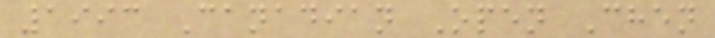1993 Canadian Open Chen
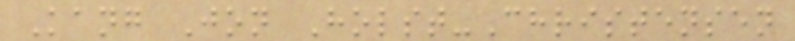Kang Jon Holst-Christensen
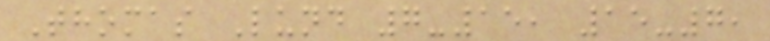Thomas Lund 7-15, 15-7,
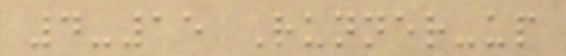4-15 Runner-up
